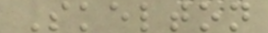Skelton
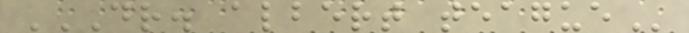DR. ALBERT TEAGUE
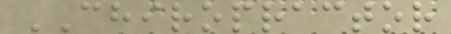CHIROPRACTOR
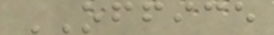OFFICE
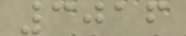3016
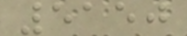5150
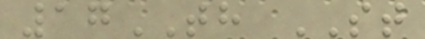17TH ST
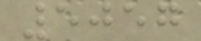5057
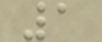1
